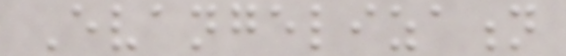Evangelization
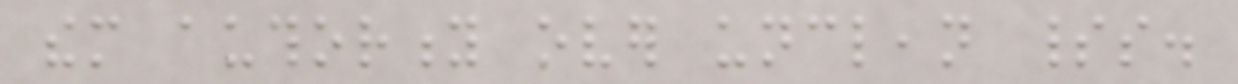them authority over unclean spirits.
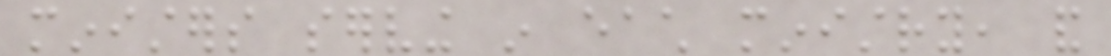ministers serving in each ministry, and
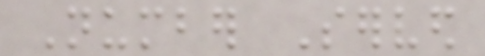Number Served
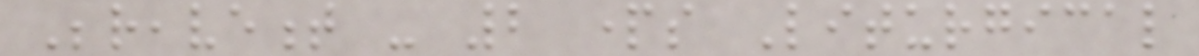Bereavement - 2 parts Liturgical
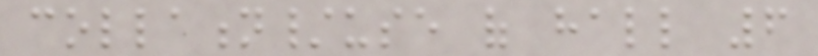collation/use of hall 6
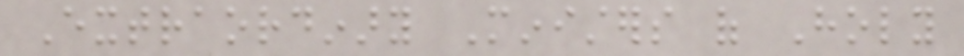Extraordinary Ministers of Holy
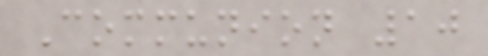Communion 10
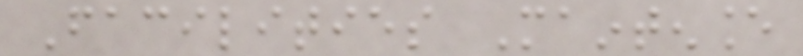Facilities Maintenance
